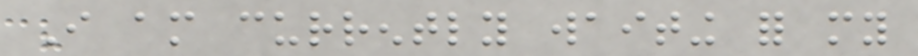I am currently waiting for my
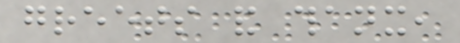greets and thanx,
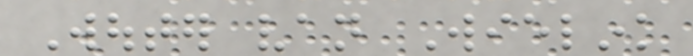Wouter van Wielink
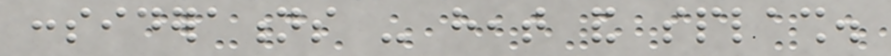considerations - heat and splash.
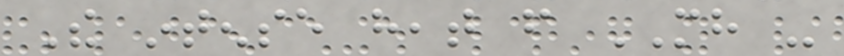The intense heat from MH -
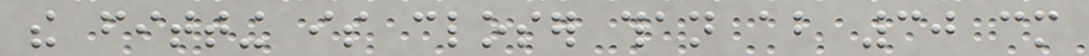the fitting is closer than about 30 cm
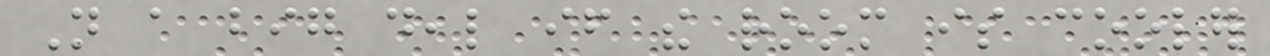Not a big deal if the room is cooler
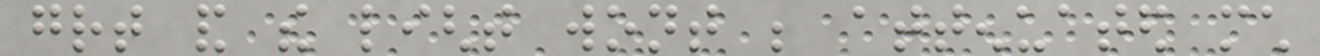great and the light wont be attenuated much
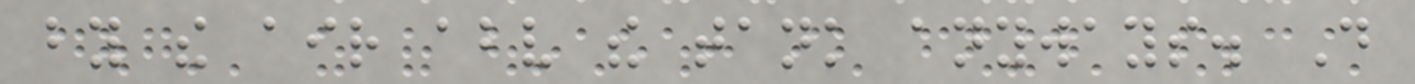by the air above the tank anyways. Do
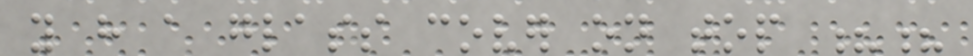you have a glass cover on top ??
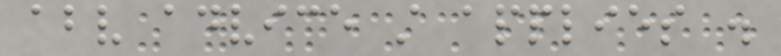above advice still applies .
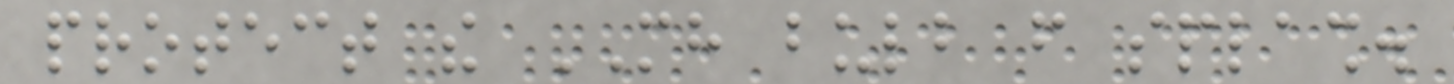protect the MH bulb from splash.
